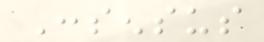Consensus
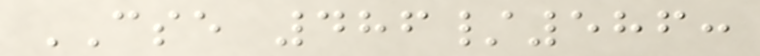CSE 486/586:
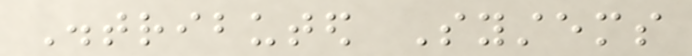Distributed Systems
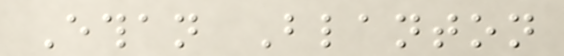Ethan Blanton
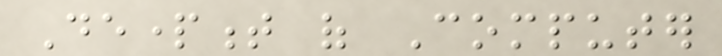Department of Computer
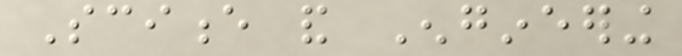Science and Engineering
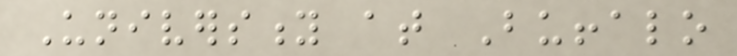University at Buffalo
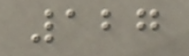127
